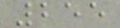255
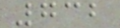732
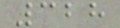328
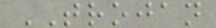TROJAN
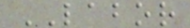LABOR
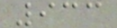933
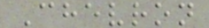Chevron
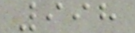998
